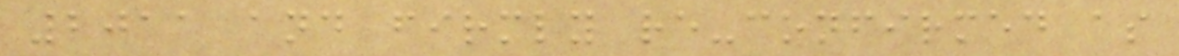2011 and firmly re-confirmed as
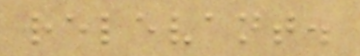relevant.
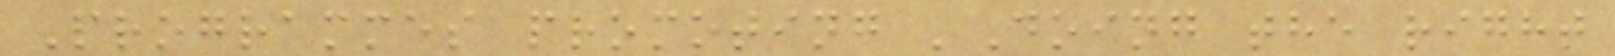Programmes promoting 'Doing the right
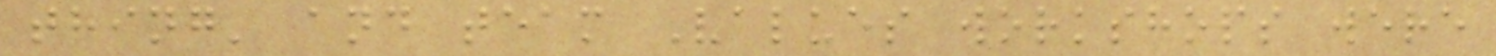thing' and team Values workshops were
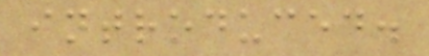introduced.
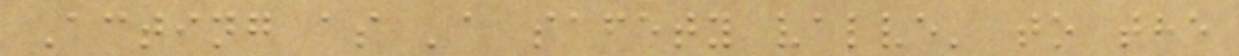Acting as 'a safety valve' to the
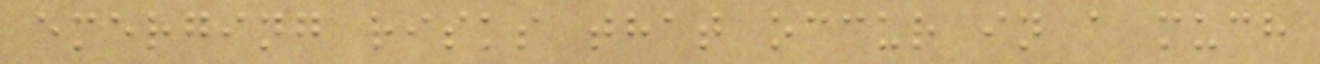emerging risks that occur in a much
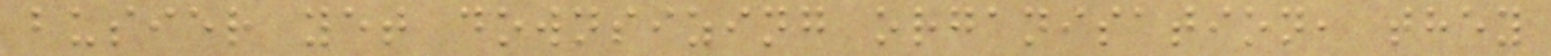busier yet downsizing organisation, they
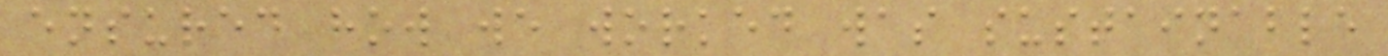ensured how we worked was sustainable
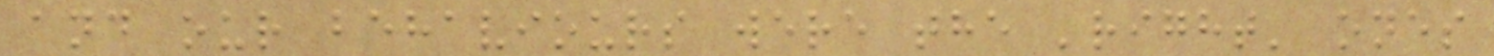and our behaviours were the 'right' ones
